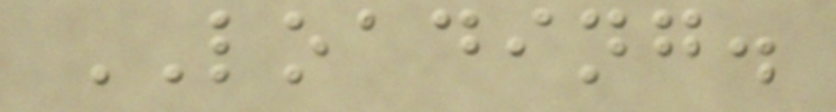LOADING.
